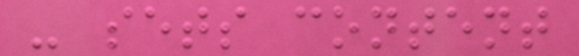- sets content
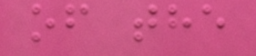of the
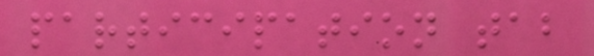participation tab
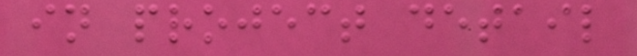in project detail
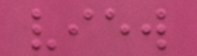view
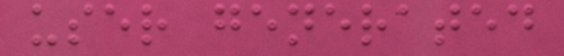user generated
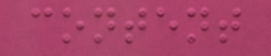content
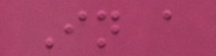In a
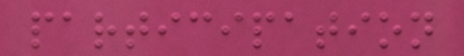participation
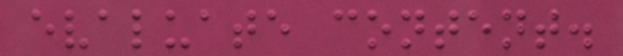evaluate content.
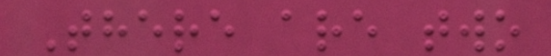There are two
